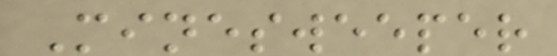Minesweeper
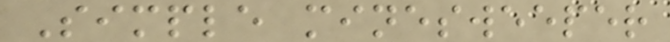Simple minesweeper
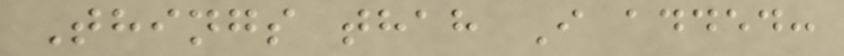Things thah I added:
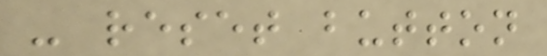- reset button
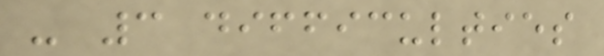- 3 difficulties
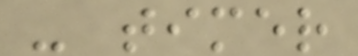- timer
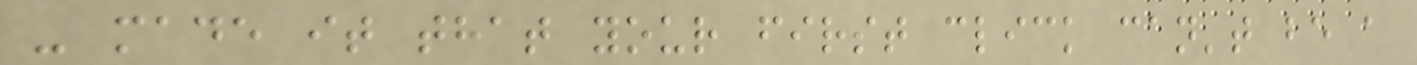- made it that your first click can't be a
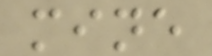mine
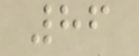86
